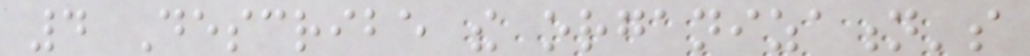4 Describe the organization's
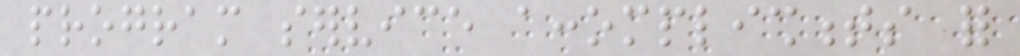program service accomplishments for
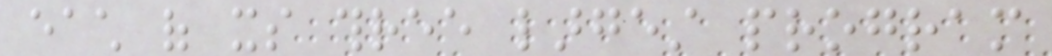each of its three largest program
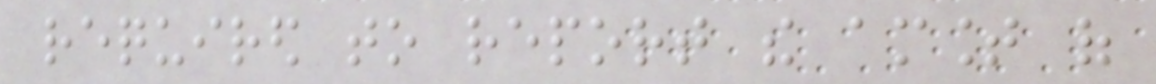required to report the amount of
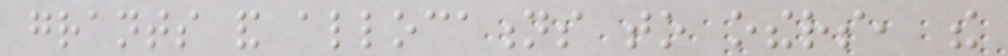grants and allocations to others, the
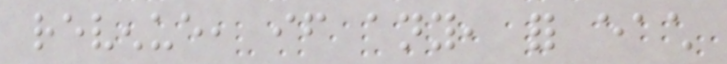revenue, if any, for each
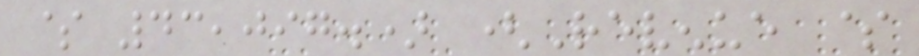$ 43,097.) (Revenue $
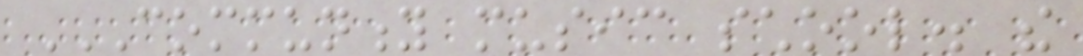COMMUNITY MUSIC SCHOOL. THE
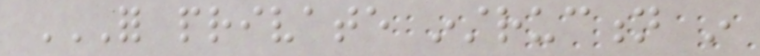FOR PRIVATE INSTRUCTION IN
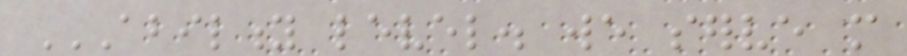ABILITY LEVEL. WE SERVE MORE
